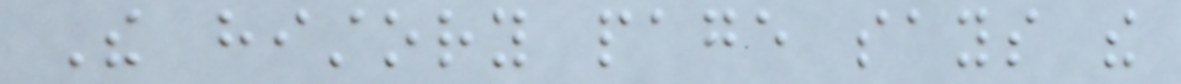The history page says the
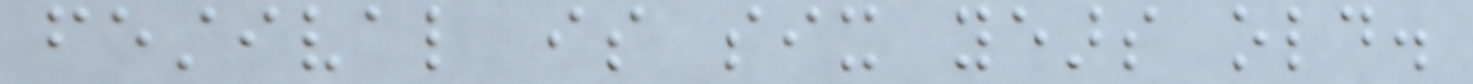festival is six years old.
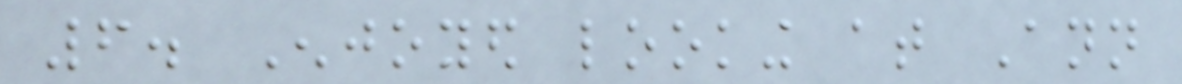6. Enjoyed looking at Ann
